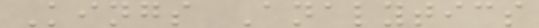Kings Analytics
